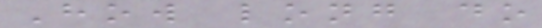How long do
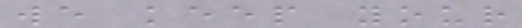we keep your
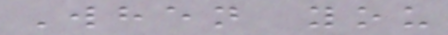When you
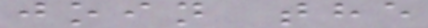join the
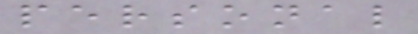personal
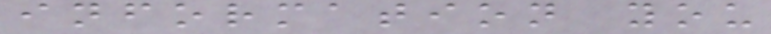information you
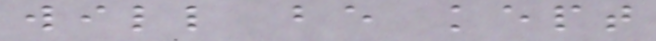will be kept
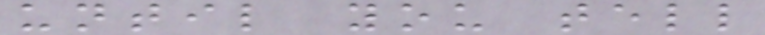until you tell
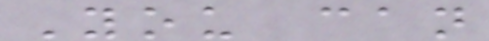You can
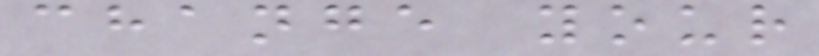change your
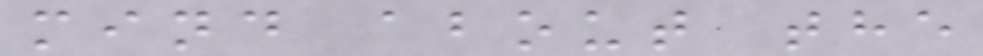mind about the
